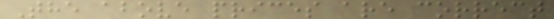The above prices are correct
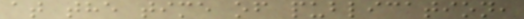at the time of publication,
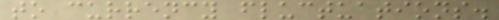to currency fluctuations.
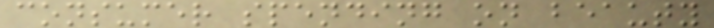consumer spending on beauty
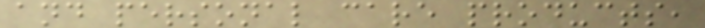and personal care products,
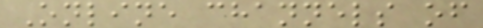Online channels of
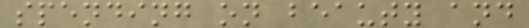spending on beauty and
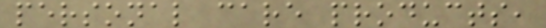personal care products,
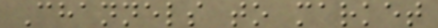Channels to market
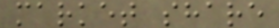market share
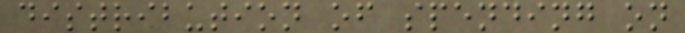distribution of spending on
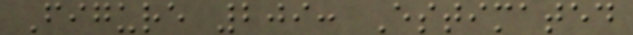Figure 209: Estimated
